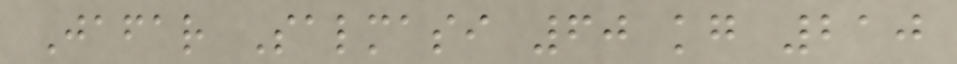Jafar Salmasi 60 kg 210
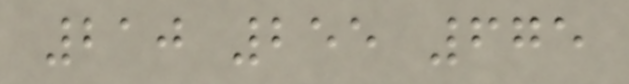210 255 675
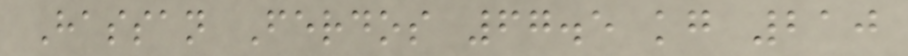Hassan Ferdos 67.5 kg 210
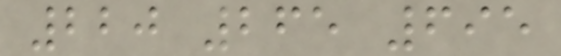220 265 695
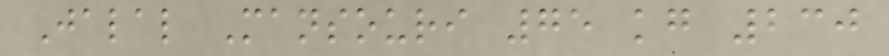Jalal Mansouri 75 kg 230
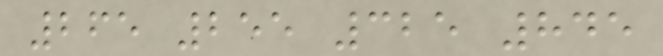265 255 325 845
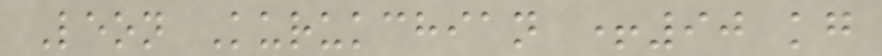Leon Kurukchian +90 kg
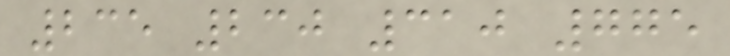235 230 310 775
